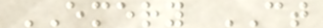EMERY CT
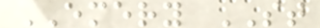EMERY ST
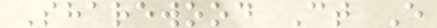Sharewood Ct E
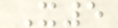X5
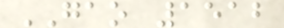GAO 1512
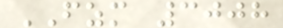FZM 3008
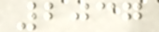2037
